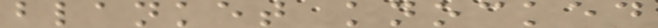blanket knocked
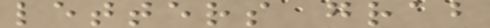letters grab
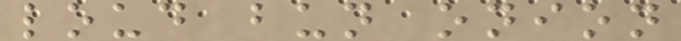loud bun onion
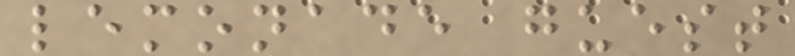lemonade guest
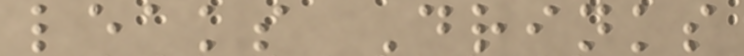leaks Drinks
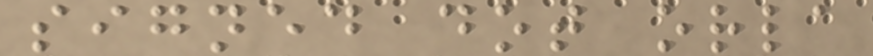signed dot orla
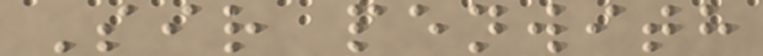Sir penwith
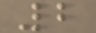2
